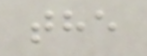the
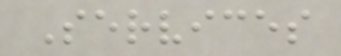Services
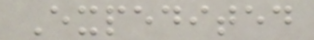Expedited
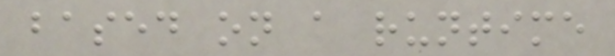based on a runtime
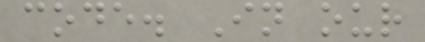code. In our
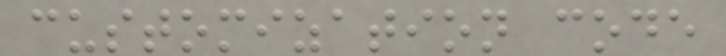customization code
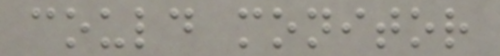could monitor
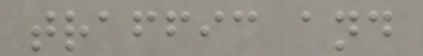traffic and
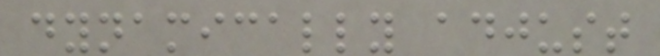dynamically adjust
